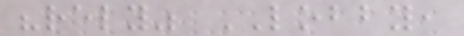"rely" LOBBY,
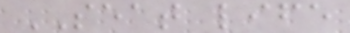SEAT life
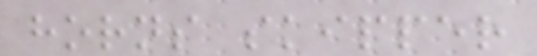horns skipper
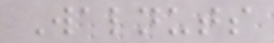Walnuts
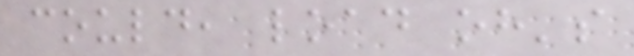could, load oh's
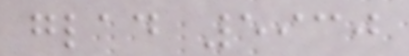glad 5930
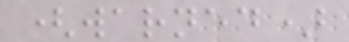(warned)
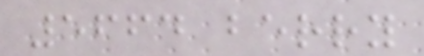5664 berry
